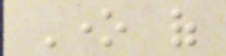One of
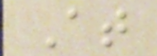At
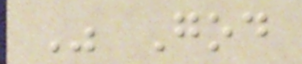Was God
